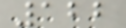122
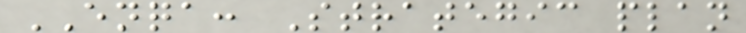ENQA: Strategic plan
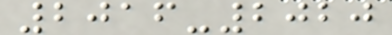2016-2020
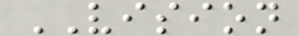VISION
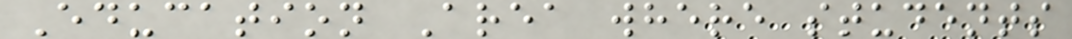Education Area where students
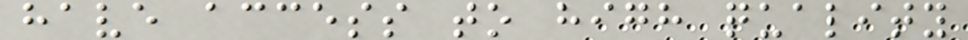have access to high quality
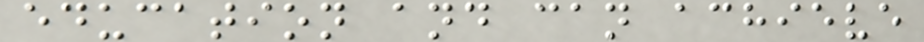education and can achieve
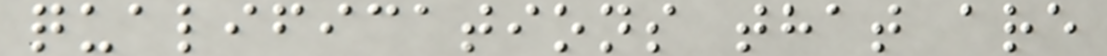qualifications that are
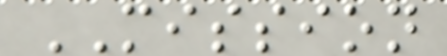MISSION
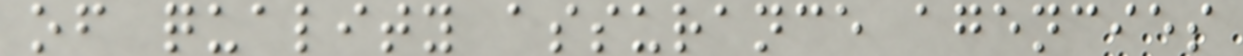of quality assurance agencies
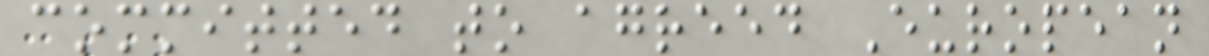committed to agreed European
